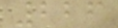226
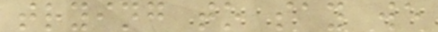trying to say we
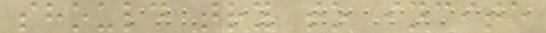should try to incite
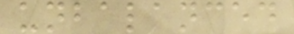unbalanced
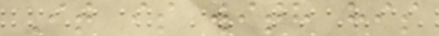It is with his
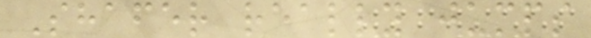Shafer really jumps
